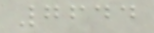7644
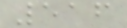516
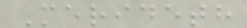Merideth
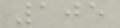105
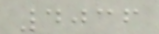4036
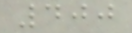400
